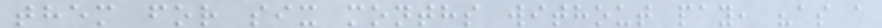them for six months without pay, "as a
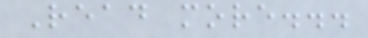Read more...
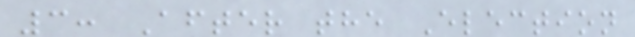3: After the Election
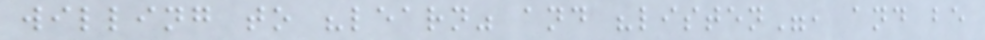willing to "learn" and "listen", and be
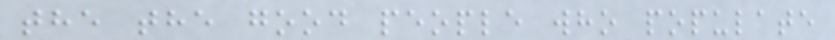the the good people who populate
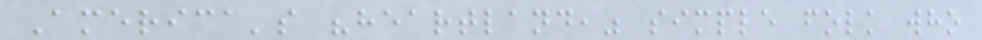America's "heartland," simple folk who
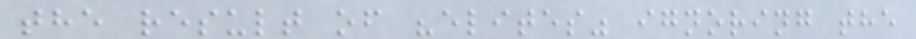the result of "elites" ignoring the
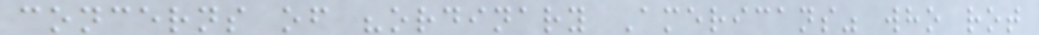concerns of "ordinary Americans" who rot
